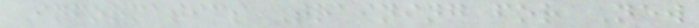Informatics Training for New
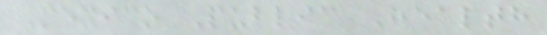Mexico Public Health
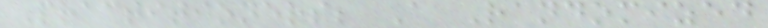Practitioners; A Randomized
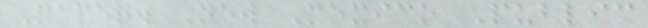Paper. New Mexico Public
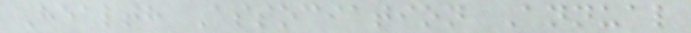Health Association Annual
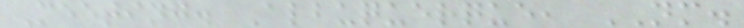Meeting. Albuquerque, NM.
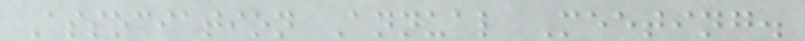Association Annual Meeting.
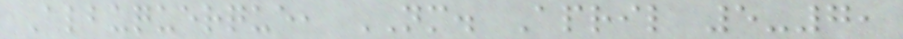Albuquerque, NM. April 5-7,
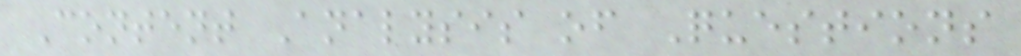Content Analysis of Questions
